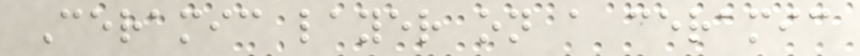Ceramic layer on a ceramic
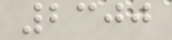2300
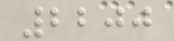2200
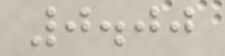0.00
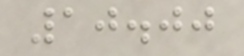10.00
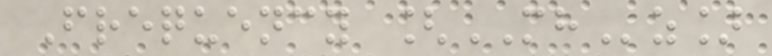Frequency [MHz]
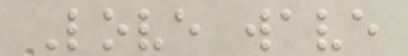Love wave
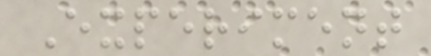Experiment
